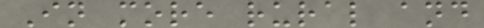In more rural and
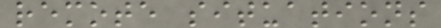remote situations
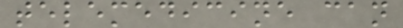telemedicine can
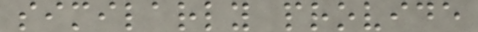similarly provide
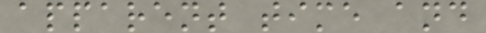apparent time and
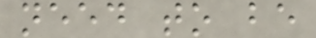need to be
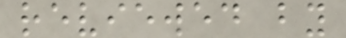reviewed by
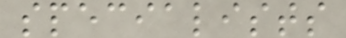specialists
